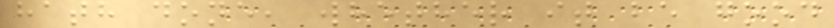hath done, whether it be good
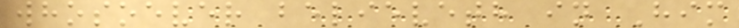whosoever believeth in Him
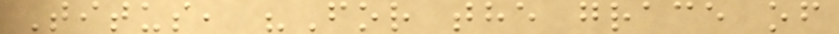Titus, "For the grace of
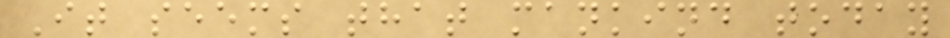It seems that mankind today
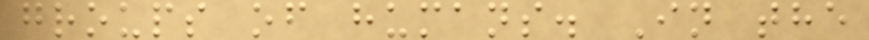groups of humans. In the
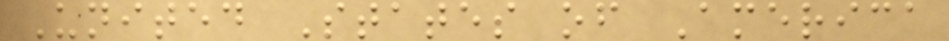United States of America
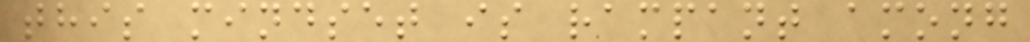this mindset is rampant among
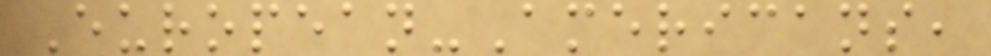European-Americans,
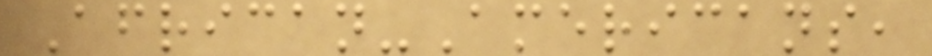African-Americans,
